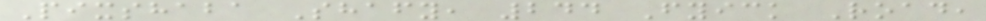Pixshaba Shafy, 244 Fyick Road,
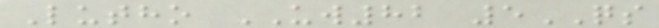Lutho UW82 5QS
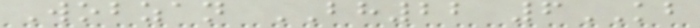Wobzan BH22 6KB
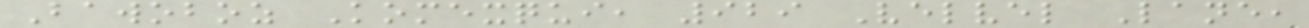Bawoboz Komexqui, 929 Velvel Lane,
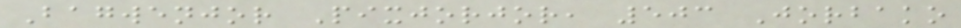Bagwenjor Pixjorjor, 503 Jorbako
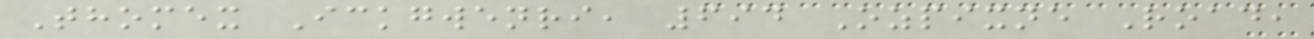Thomex Ickgwenri, 694 Ozpixne Road,
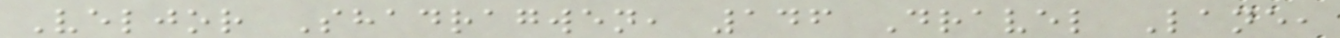Veljor Shadragwen, 146 Dravel Lane,
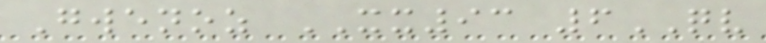Gwenoz XX93 6QV
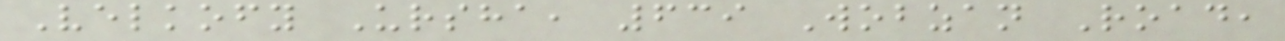Velkofy Ursha, 639 Wobzan Road,
